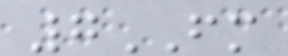7FM
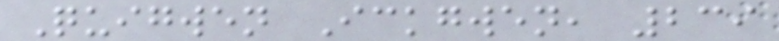Quigwen Ickgwen, 239
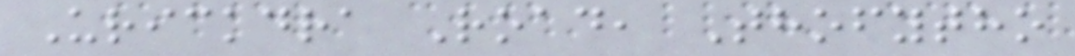Urickdra Road, Thofytho
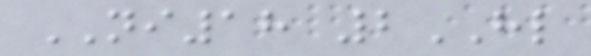NI18 2HL
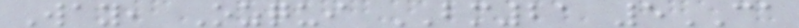Way, Ozqui BM21 5CA
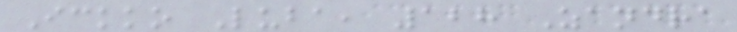Ickko Luba, 128 Zandra
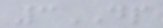3DP
